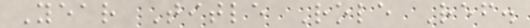Year Title Role Ref.
